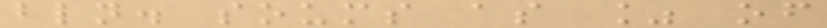bln. soums as % of
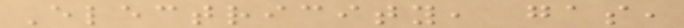Electricity, gas,
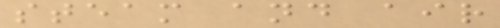steam and air
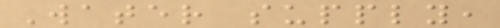Water supply,
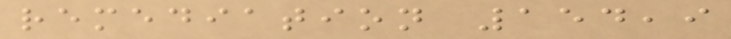remediation 154,9
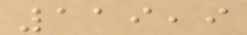119,9
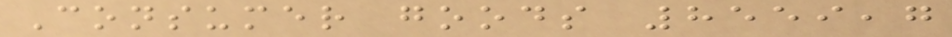Consumer goods 8559,7
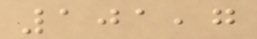101,7
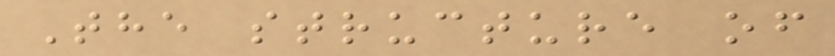The structure of
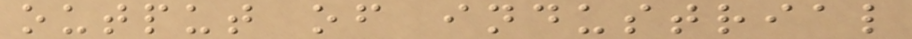output of industrial
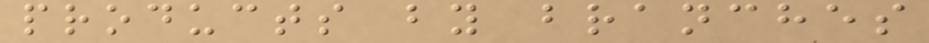products by branches
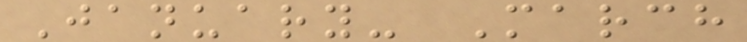January- March
